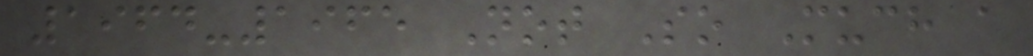1964-1965 Not So Much a
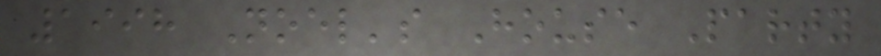1998 Noel's House Party
